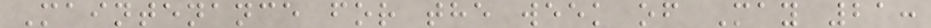Maintenance for the week of May 21:
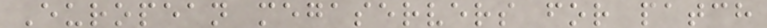European megaservers for patch
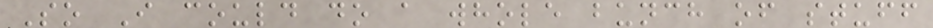So I could do a whole bunch of stuff
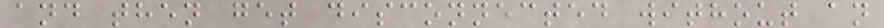and then get disconnected without an
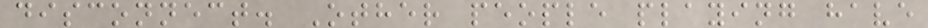disconnect. Other people playing have
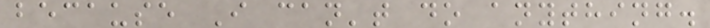because I can't do anything.
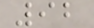92
